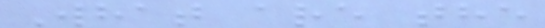What are the
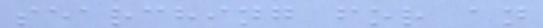searching for an
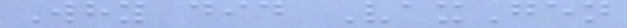Why did VaxGen
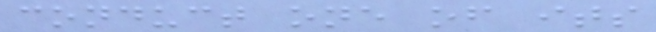conduct one of its
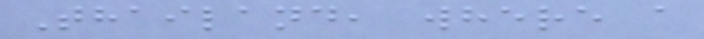Thailand, where a
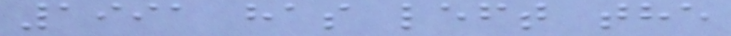1991 has left the
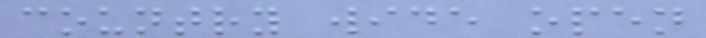country wide open
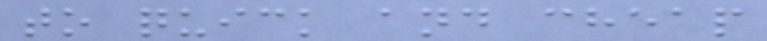to quick and cheap
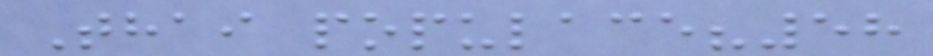Thai populace?58
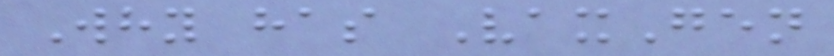Why has VaxGen
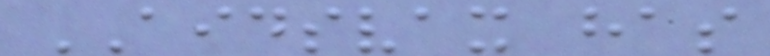AIDSVAX has
